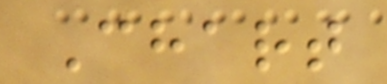Chart
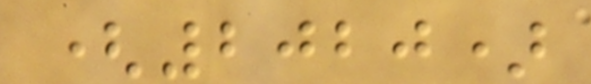(2020)
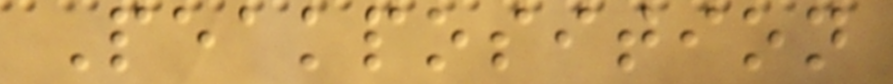Peakposition
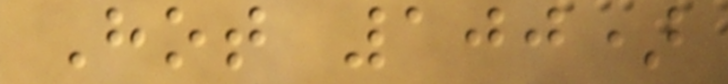Hot 100)
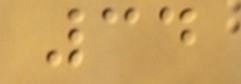34
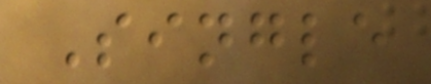Single
